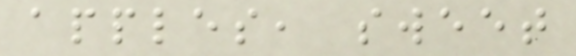apples, sweet
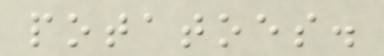potatoes.
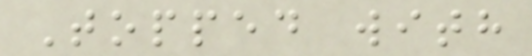Topped with
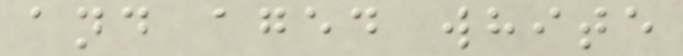and aged white
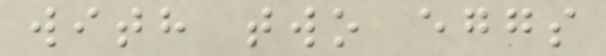with two eggs
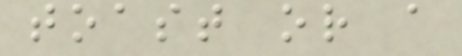toast or a
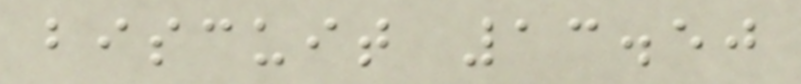biscuit 13.50
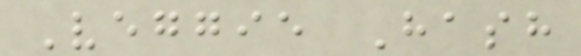Veggie Hash
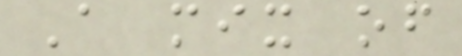A mix of
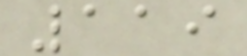119
